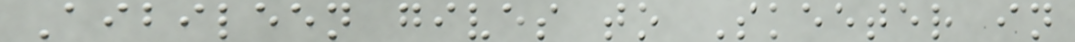Aibileen gives to Skeeter in
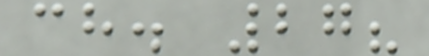ch. 27?
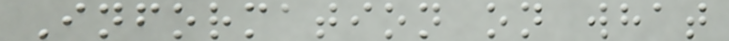Information on what
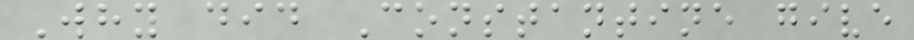Why did Constantine give
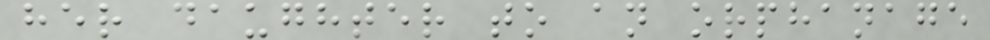her daughter to an orphanage
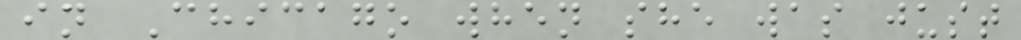in Chicago when she was just
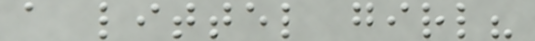a littel girl?
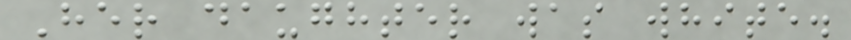Her daughter was white.
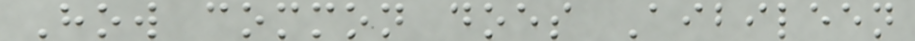How common does Aibileen
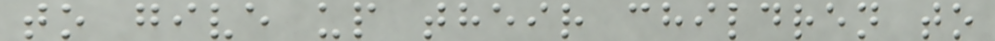to give up their children to
